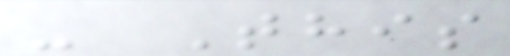- This
